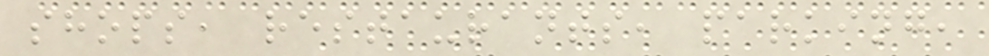shops, restaurants, parking,
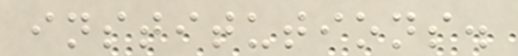institutions.
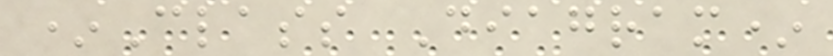*Class Diagram*
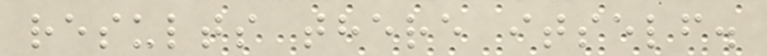results there itself.
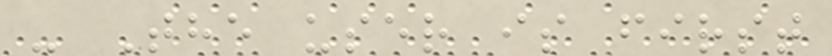- The user is first
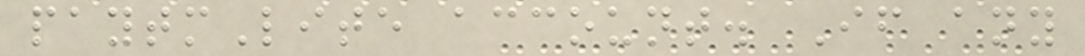paytmLite account. If any
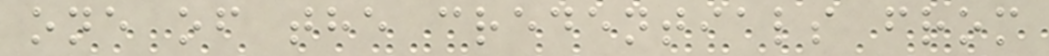one of the credentials from
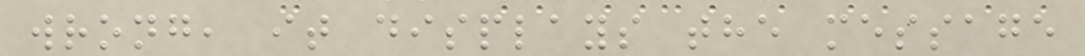wrong, it displays the message
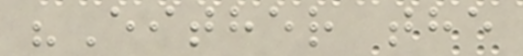"Either the
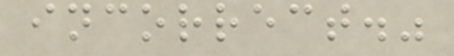incorrect."
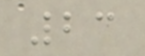23
